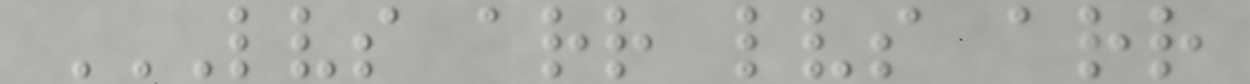LVS ARR LVS ARR
